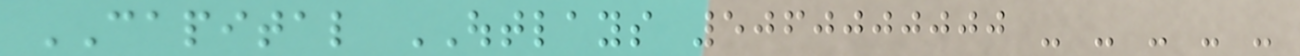CAPITAL OUTLAYS 5060000000 - - - - -
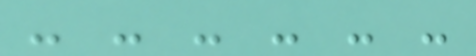- - - - - -
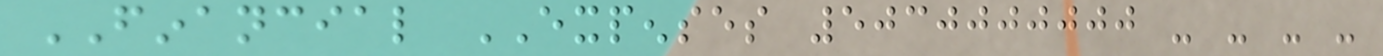FINANCIAL EXPENSES 5030000000 - - - -
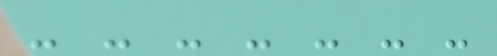- - - - - - -
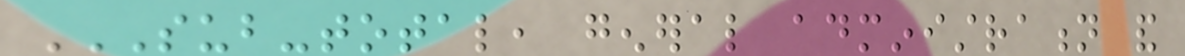SUB-TOTAL, GENERAL ADMINISTRATION AND
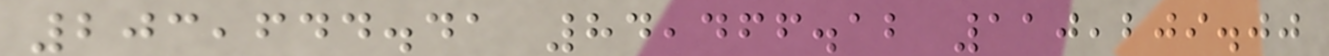203,644.41 84,466.12 110,209.00
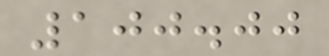100.00
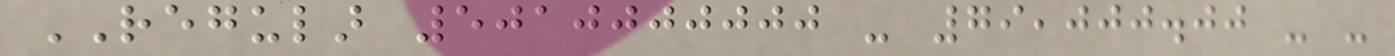REGULAR 5010000000 - 79,000.00 - -
